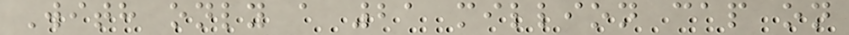With only a 21 million cap on
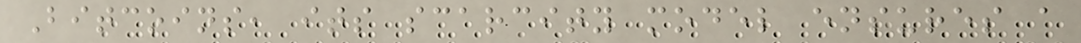Bitcoins, its scarcity model ensures a
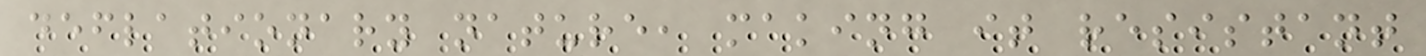deflationary nature, making it resistant
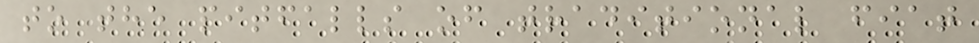to the pitfalls of traditional fiat
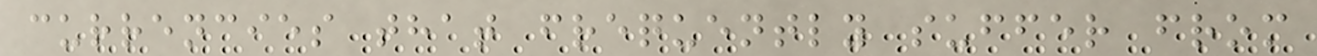currencies that frequently suffer from
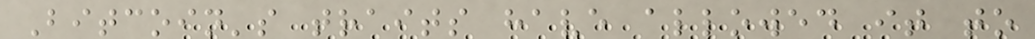Bitcoin's traits have allowed it to
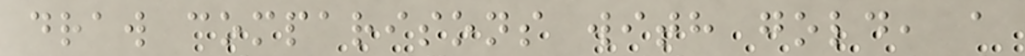draw comparisons with gold, a
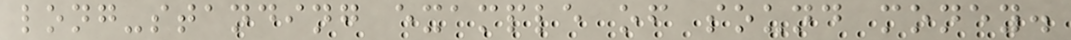long-standing example of sound money.
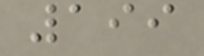199
